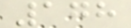178
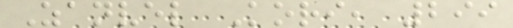Zanvel Kori, 299
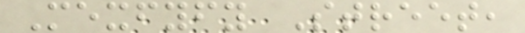Mexfyfy Street,
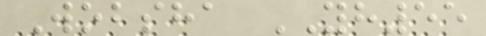Wobsha YH55
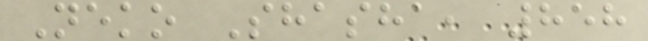Neko Shasha, 858
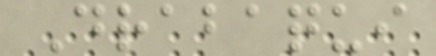Drabaqui
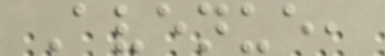Avenue,
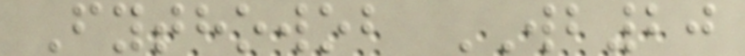Fythowob WB20
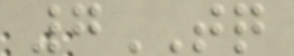7TQ
